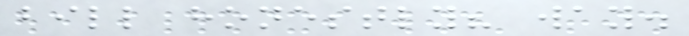bill honestly? way.
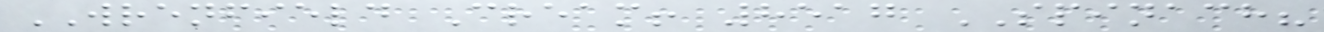WRENFIELD Cream! 8517 SPINACH?
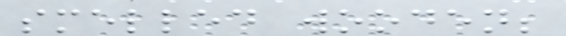smelled wooden;
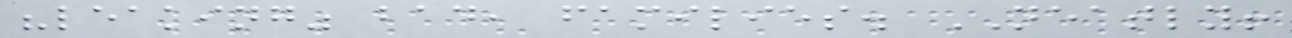"leaking" bad, families. NEATLY!
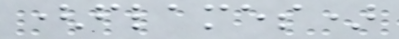(flames)
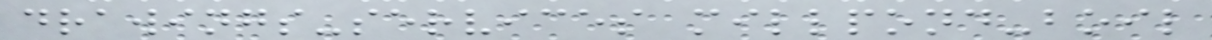drawings-services millpond-boil
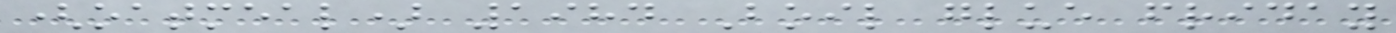(oatmeal) 1984 Boil glue friday
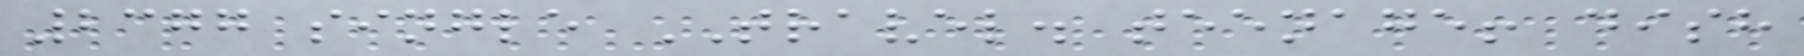2377 single TRAVEL. teenage! dish
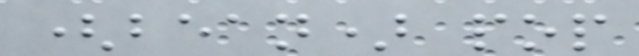(bean) pop
